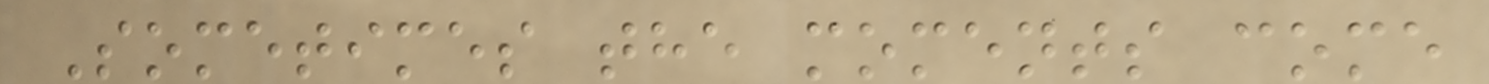Sometimes the moments come
